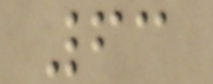63
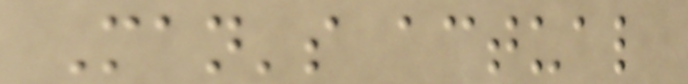Man's actual
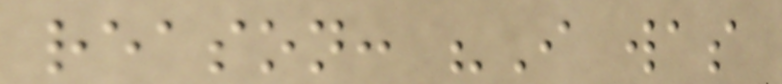reason: "I was
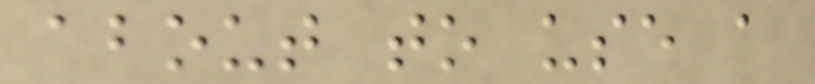about to use a
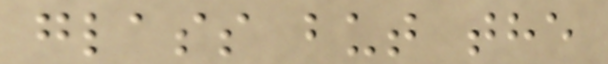glass but the
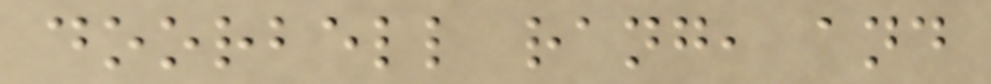doorbell rang, and
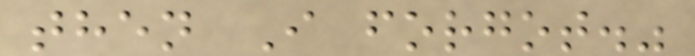then I forgot."
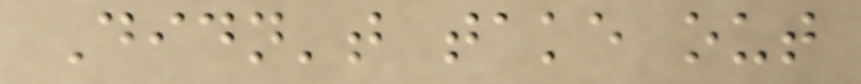Didn't take out
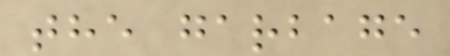the garbage
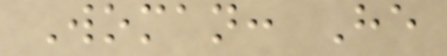Woman: He
